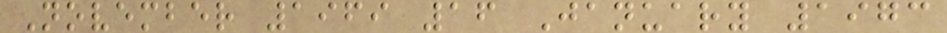November 1969 16 January 1973
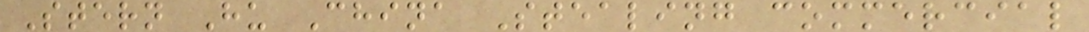Stern Hu China Stealing commercial
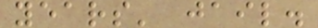years' jail.
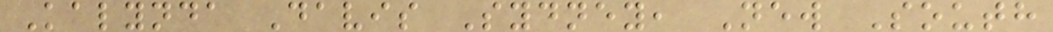Kalynda Davis Sydney, New South
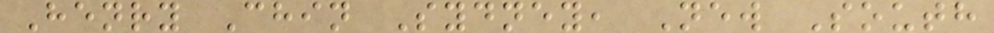Henry Chin Sydney, New South
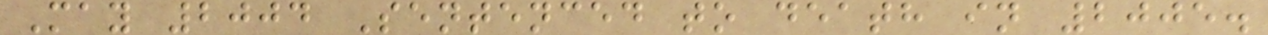May 2004 Sentenced to death in 2005.
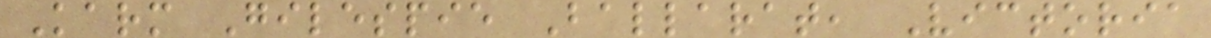Karm Gilespie Ballarat, Victoria
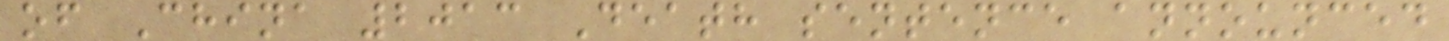of China 2013 Death sentence announced
